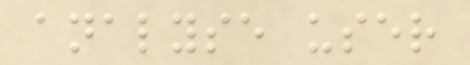analyse user
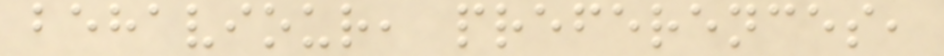behaviour, preferences,
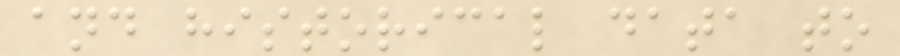and historical data to
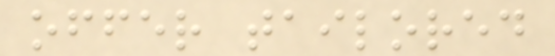offer tailored
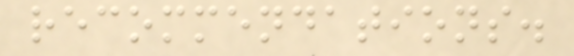recommendations.
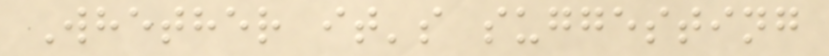Whether it's suggesting
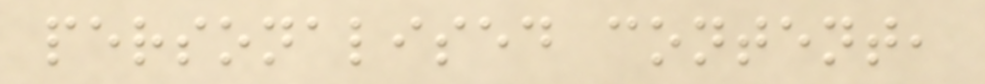personalised content,
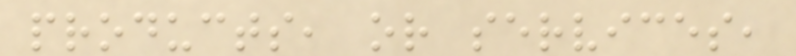products, or services,
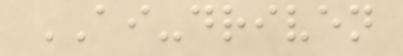AI-driven
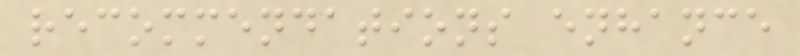recommendations enhance
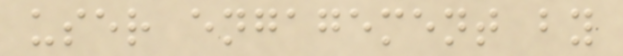user engagement by
